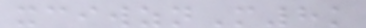xciwznM8k
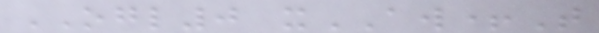OGL0 xAW+T
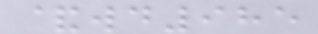&wd985
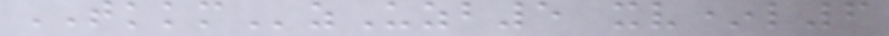TKKMzUzb5 xv*l6
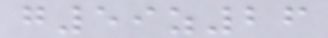g59z26
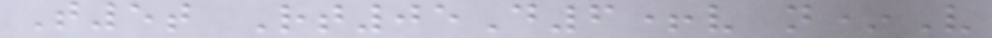T5t Rt05D6+v n*V
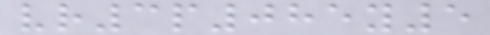vr3p085y5
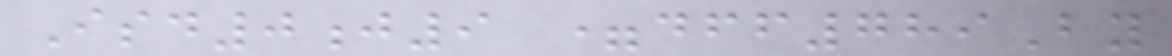Isd0j9 =dff789By
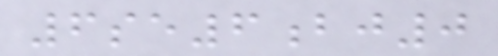6se6bj0
